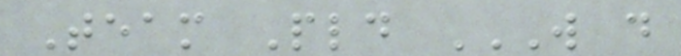Team Pld W D
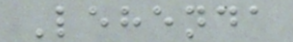Lehenda
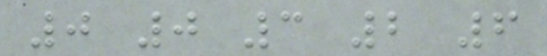0 0 3 2 6
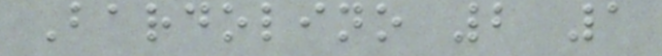Bardolino 2 1
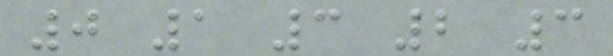0 1 3 2 3
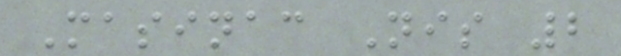Masinac Nis 2
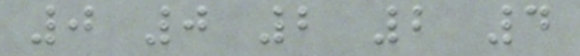0 0 2 2 4
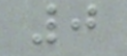0
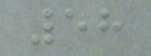58
